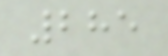285
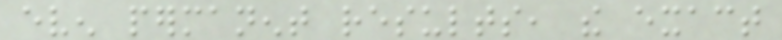even permanent results, the exact
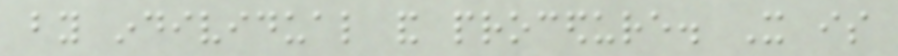by individual and procedure. It is
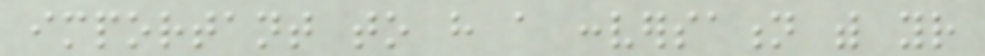important to have a conversation with your
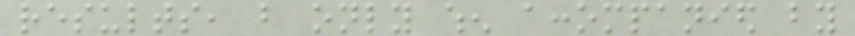results, but only when accompanied by
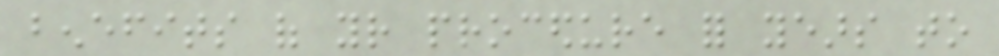benefits of your procedure for years to
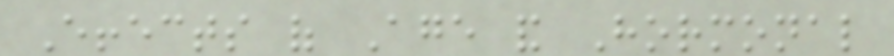Effects of Age and Hormonal
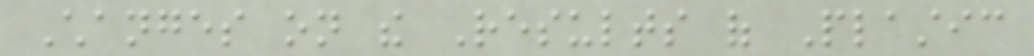Changes on the Results of Plastic
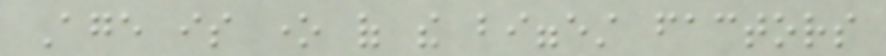Age is one of the biggest factors
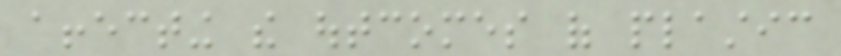affecting the outcomes of plastic
